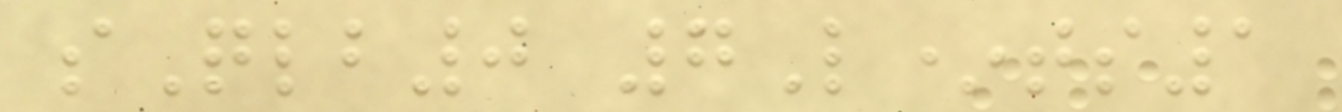sQlb0 7L*ts1
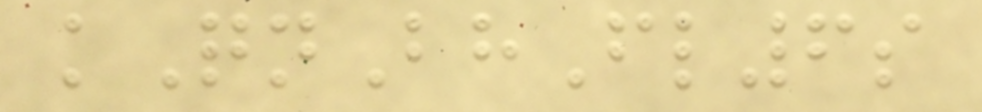kQnBhFl6s
